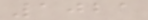1021
